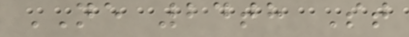NE 24th St
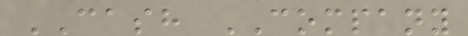CASH COMPANY
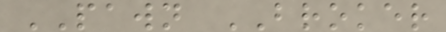PAWN BROKER
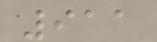911
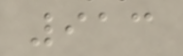913
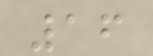16
